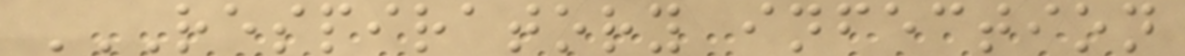RESPIRATORY INFECTION
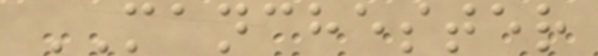MANCHESTER
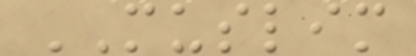MUSLIM
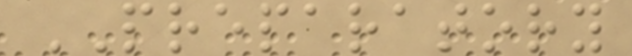PREPARATORY
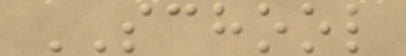SCHOOL
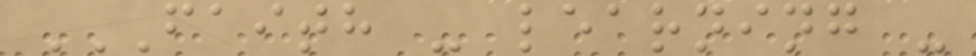FAITH - LEARNING -
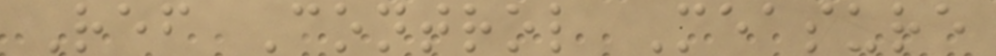Ref Control Measure
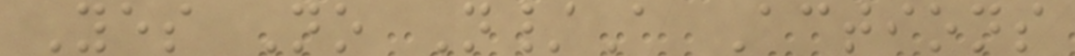Yes No N/A Actions
